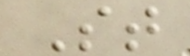St
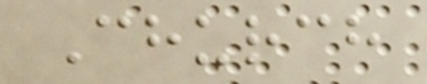Church
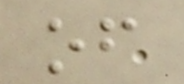of
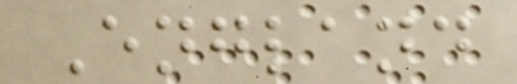England
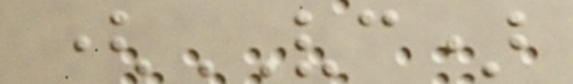(VC)
